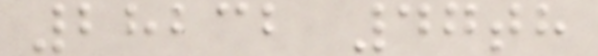28232 47th
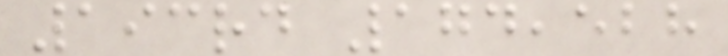193rd 174,528
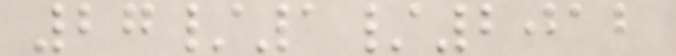27/1/2012
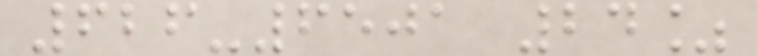626-6501 24%
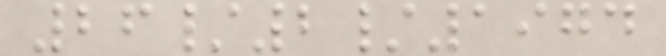26/2/1974
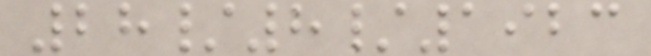28/8/1923
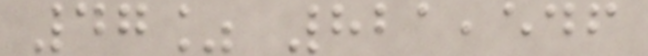47% 821,546
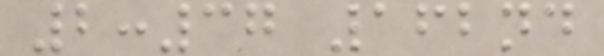2:37 162nd
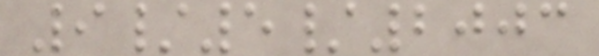9/5/2003
